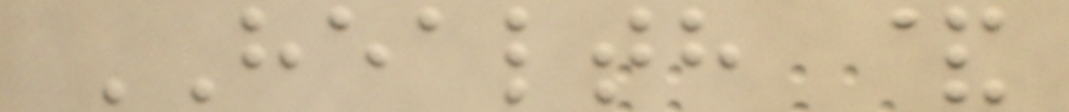HEALTH &
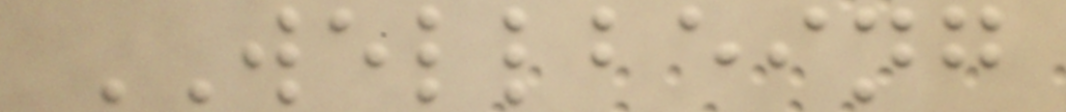WELLBEING
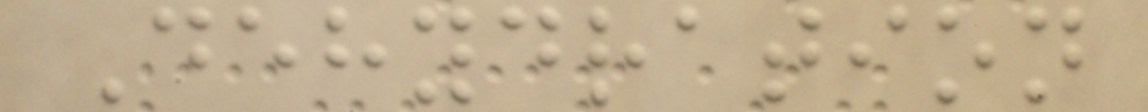Dehydration
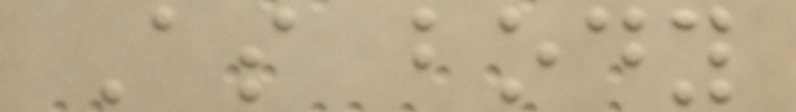As body
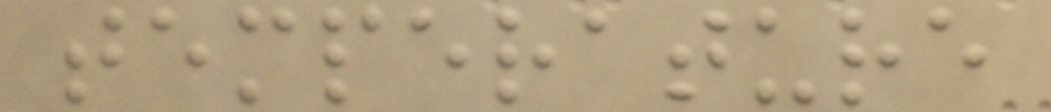temperature
